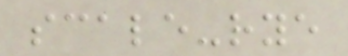scale-rye
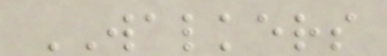WALKERS
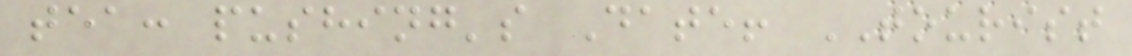tea: pushing's Date! TOURIST
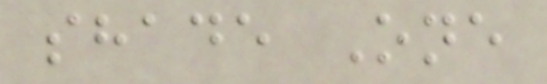shade One
